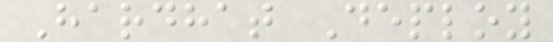Hardhat Deploy
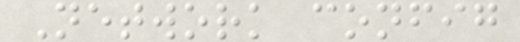Network config
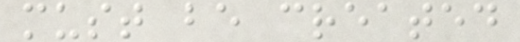must be created
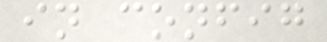in config
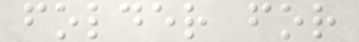folder for
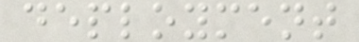deployment
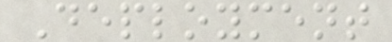Deployment
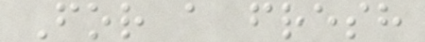For a fresh
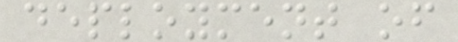deployment of
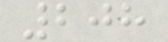208
